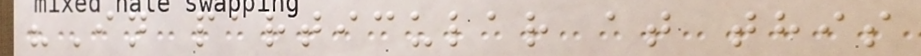"In particular at this
